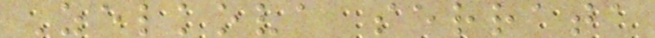Zelkova serrata
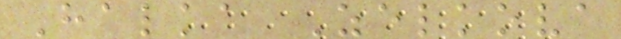Halka Zelkova
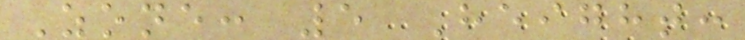Zone: 5 Height:
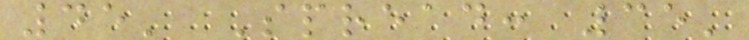45' Spread: 35'
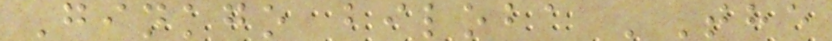Ginkgo biloba 'The
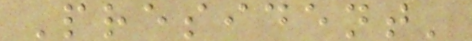President'
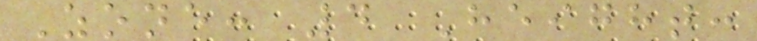Zone: 4 Height:
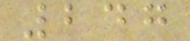247
